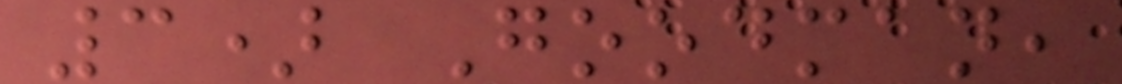3) Goodman,
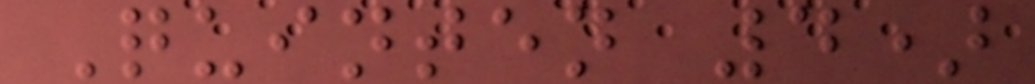Quinten 4)
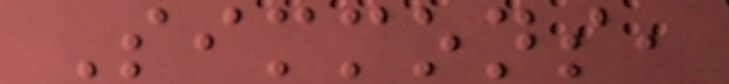Simmons,
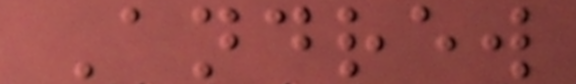Andrew
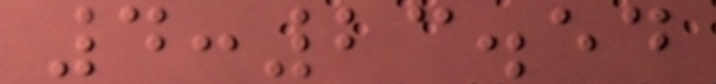4:23.54
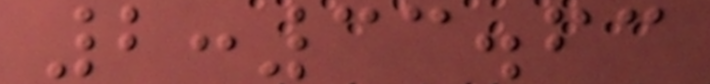2:33.63
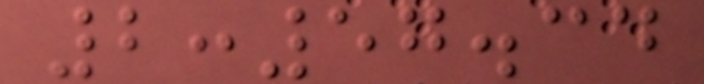2:57.34
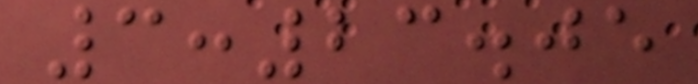3:23.05
